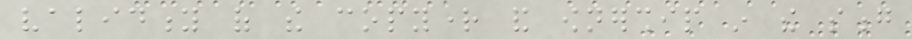validity of the copyright and ownership in the song
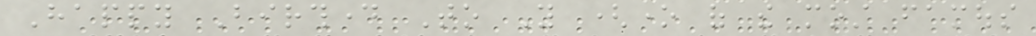Happy Birthday To You (one of the most famous
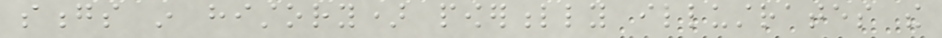songs in history) powerfully illustrates the
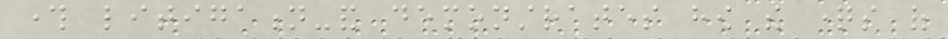through litigation-and demonstrates how the questions of
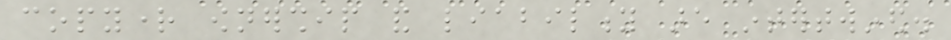copyright ownership and liability are intertwined.
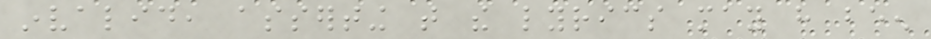invalid, asserting that the lyrics may have been
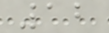12
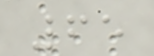65
